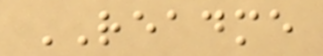README
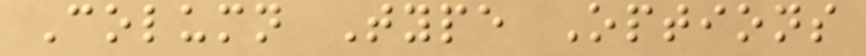Column Type Options
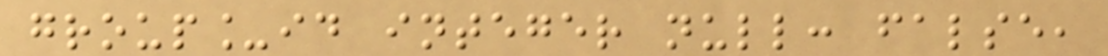group_id integer null: false,
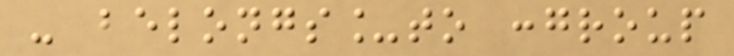- belongs_to :group
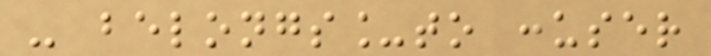- belongs_to :user
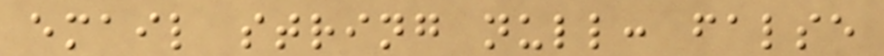email string null: false
